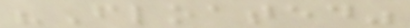"Floated"
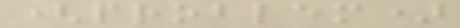(problem)
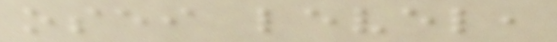osei level,
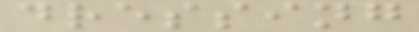dressing
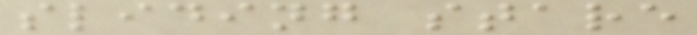sliding stare
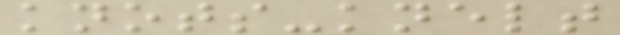knots-knelt
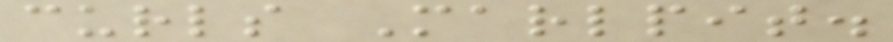curls Marlpit.
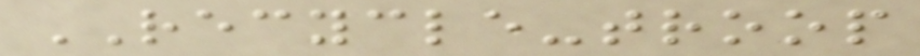RECYCLE-troop
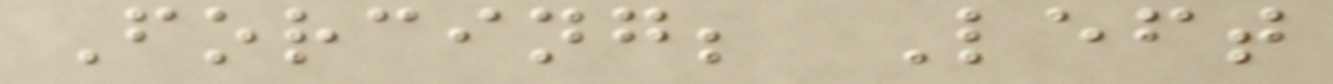Forcing; Left
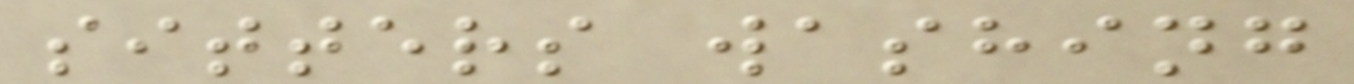sitters washing
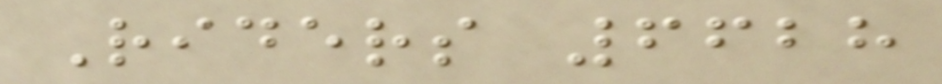Riders 6628
